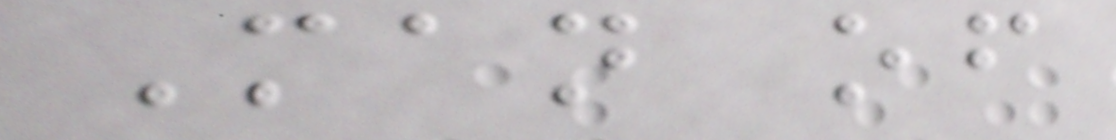Man of
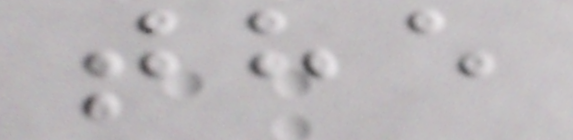the
